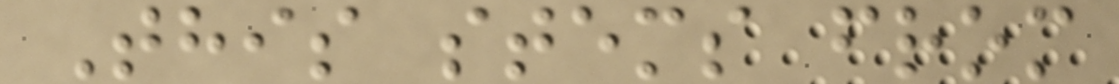This stems from
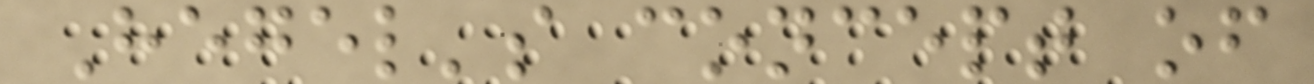Hegel's concept of
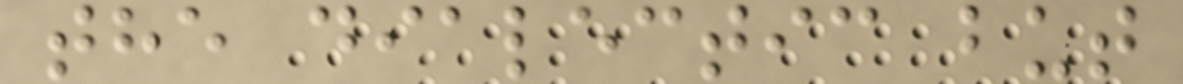the dialectic but
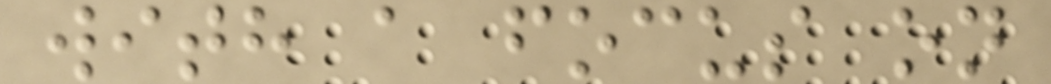with a focus on
